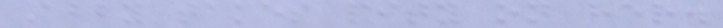Abby takes pity on her.
